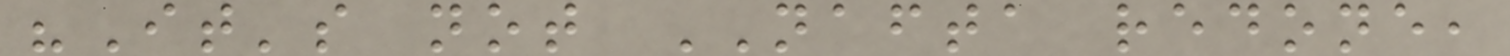"It's not NAFTA redone,
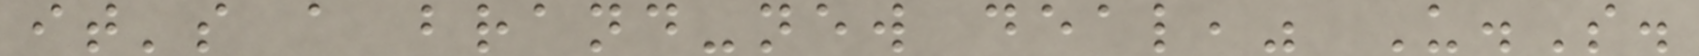it's a brand-new deal," U.S.
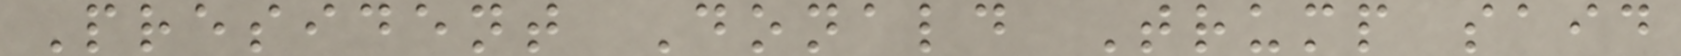President Donald Trump said
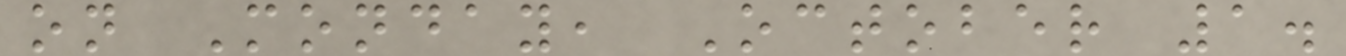on Monday, October 1.
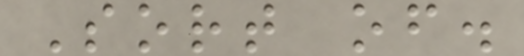Sort of.
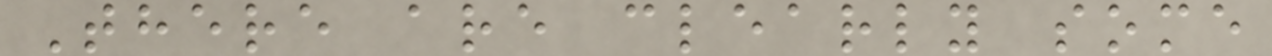There are clearly some
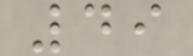49
